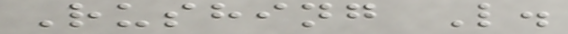Rushing L.
